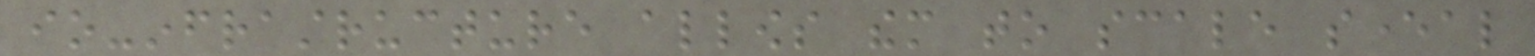io-infrastructure allows them to scale several
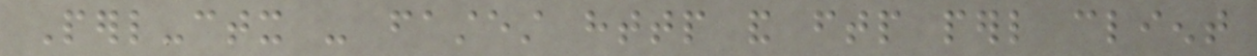Perl-ctx - fastest http and ftp perl client
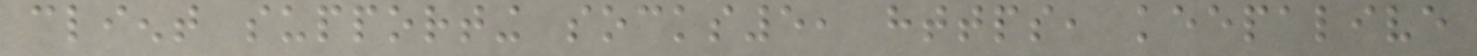client supporting socks5, https, keepalive
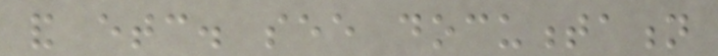and etc. see documentation
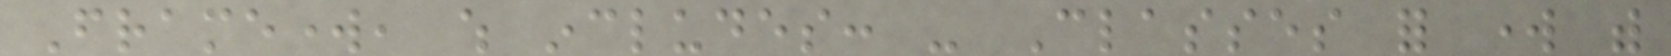Framework, which includes: - Classes for work with
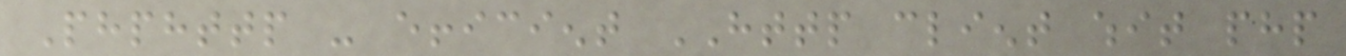Phphttp - efficient HTTP client whit php
